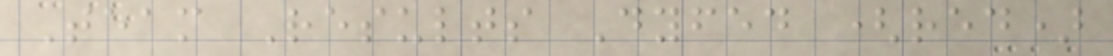Team Results Dyfed (red)
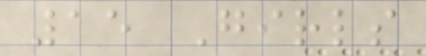15 Girls
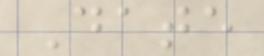Date
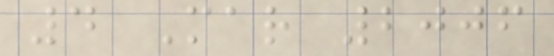4 Mar 2006
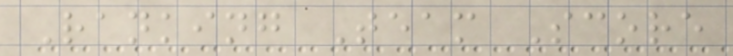Ranking Team Score
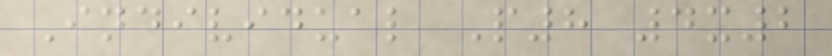Individual P8 4x2
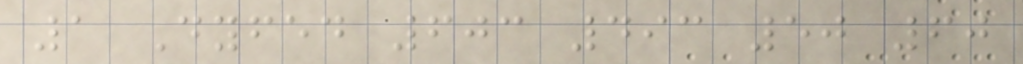1 Dyfed 603 493 50 60
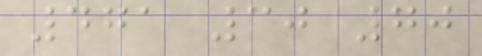471 30 70
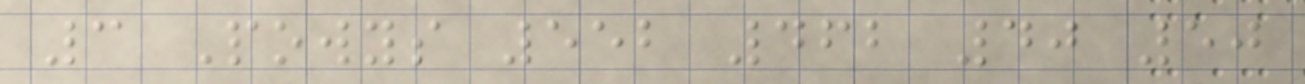3 Powys 552 462 40 50
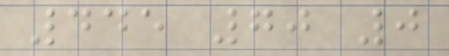445 70 0
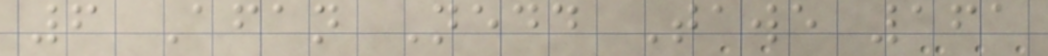6 Afan Nedd Tawe 161
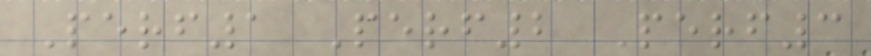Perf1 Perf2 Perf3
